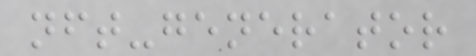nft-generator
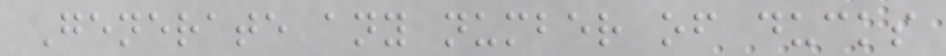Generate any number of ducks
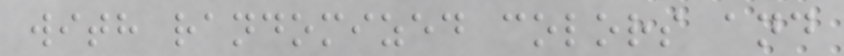with randomized colors and
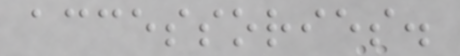accessories.
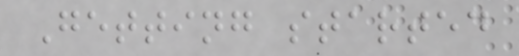Getting started
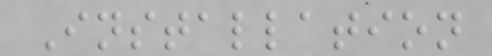Installation
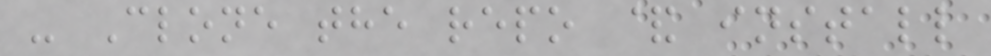- Clone the repo & install
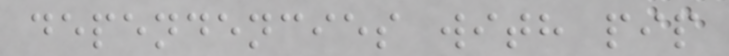dependencies with pip
